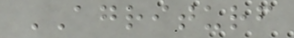AGRITURF
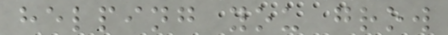helping you grow
